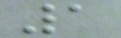1
